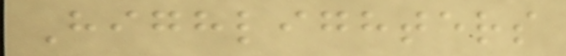Highlighters
